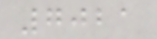7021
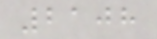2108
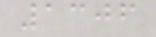1306
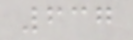637
